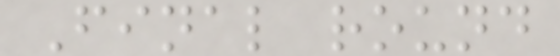Final round
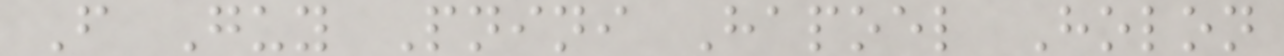F Guy Pnini Hapoel Holon
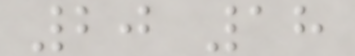20 18
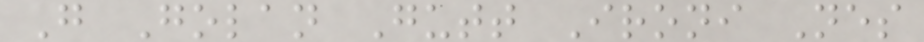G Golan Gutt Ironi Nes
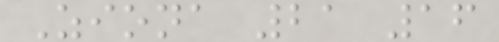Ziona 21 16
